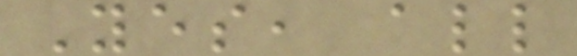Yes, all
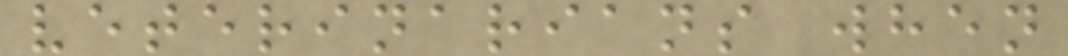veterinarians when
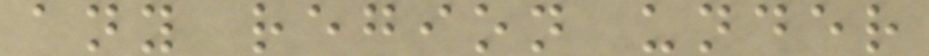any region under
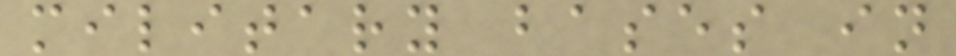military bases in
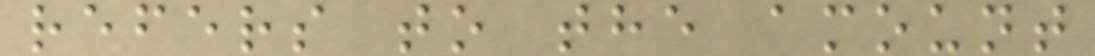refers to the amount
